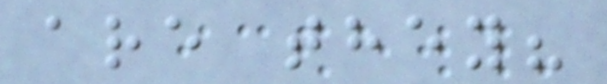are they?
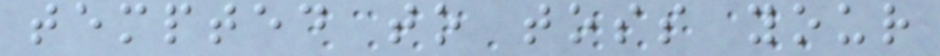tempted to toss your
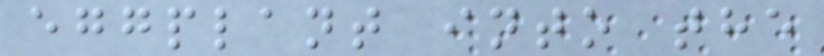eggplant into the
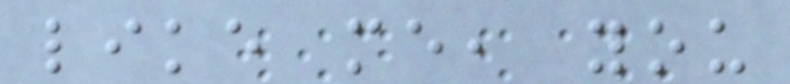like me, you
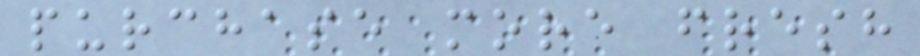purchase more fresh
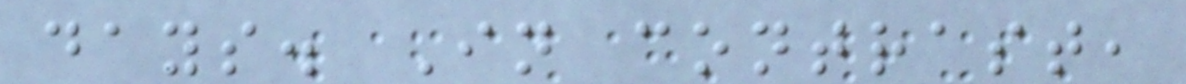days. In contrast,
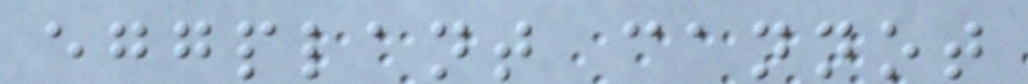eggplant cannot
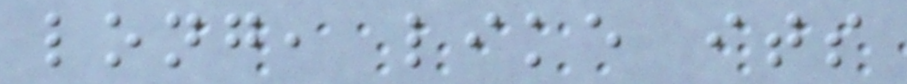long, like its
